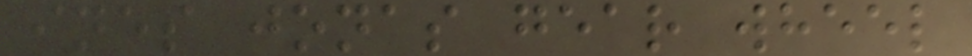ines jonas gear wheel
